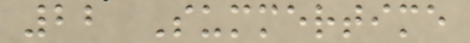22 Summertime
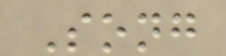Song
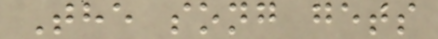The song gets
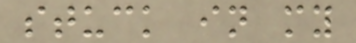stuck in my
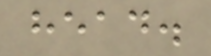head.
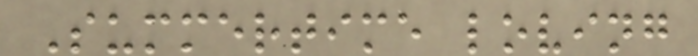Summertime loving
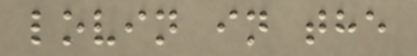lovin in the
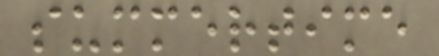summertime
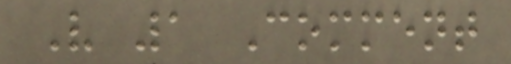V 1 Comment
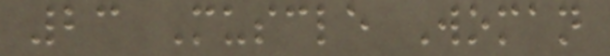23 Muscle Woman
